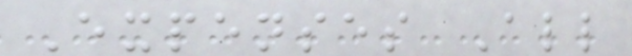Expenses All
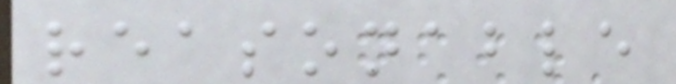reasonable
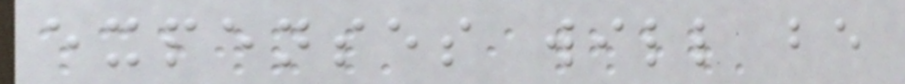expenses will be
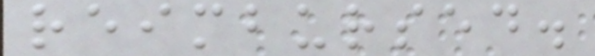reimbursed.
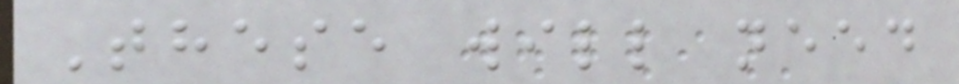These will need
